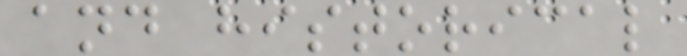and historical
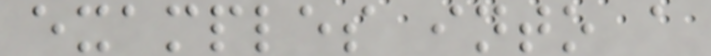examples into a
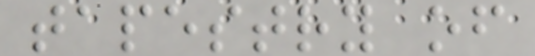tapestry of
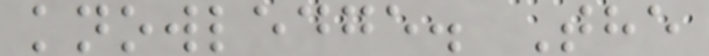knowledge. The
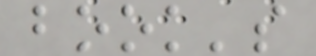book's
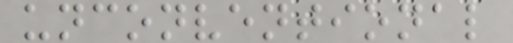unconventional
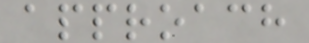approach
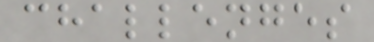challenges
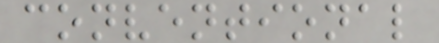conventional
